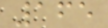165
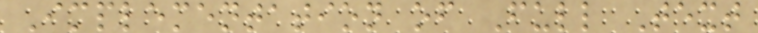Implementation of Full Text
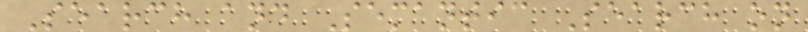Search and Semantic Search on
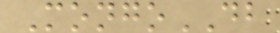MongoDB
